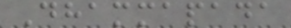Dhammapada
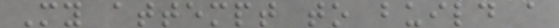My attempt to build a
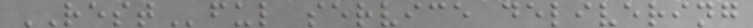RESTful service delivering
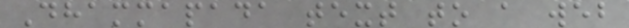Dhammapada text to a web
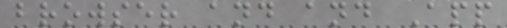browser and and App
